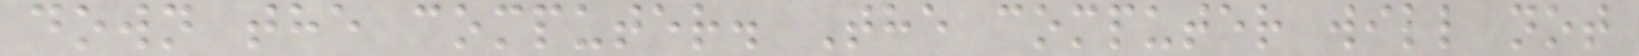down the computer. The computer will not
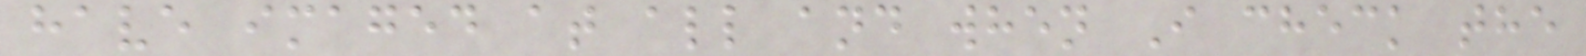have imaged at all and when I check the
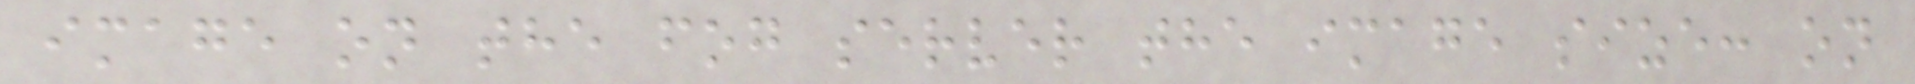image on the fog server the image size: on
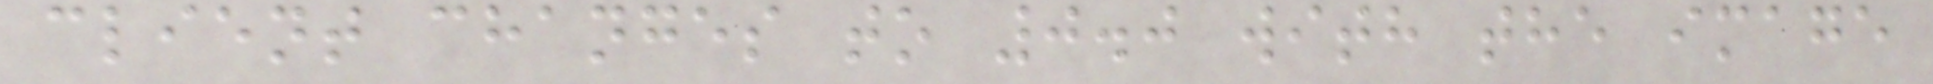client changes to 0.0 with the image
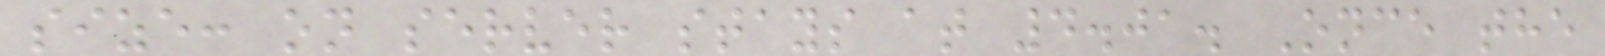size: on server stays at 4.01. Once the
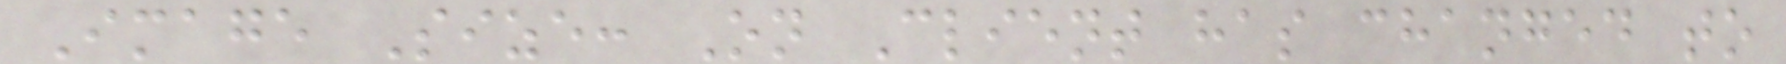Image Size: On Client has changed to
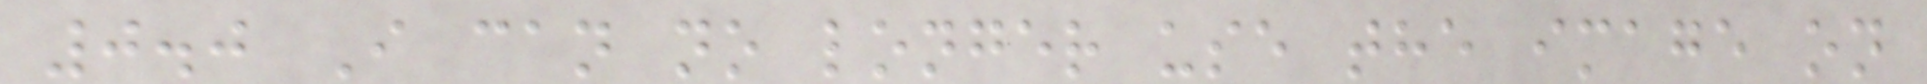0.0 I can no longer use the image on
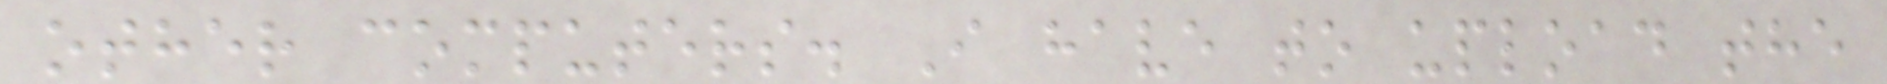other computers. I have to upload the
